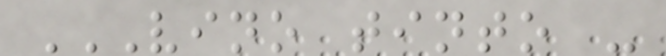VINO TINTO -
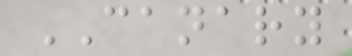CANARY
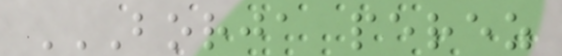BORJA PEREZ
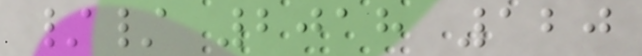// 2018 120
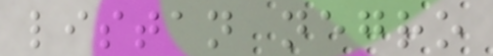listan negro
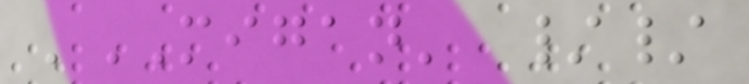'MIGAN' //
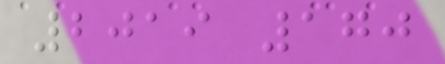2019 170
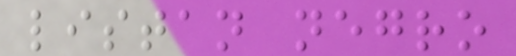listan negro
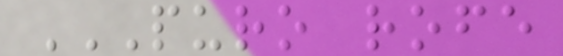PURO ROFE
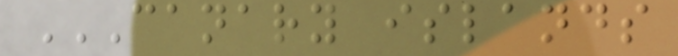CANARY ISLANDS
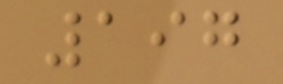197
